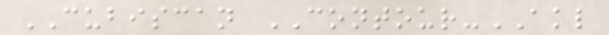CUBISCAN CONTOUR-AKL
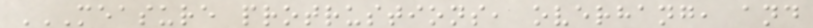MEASURE PROTRUSTIONS, OVERHANG, AND
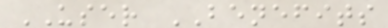USER BENEFITS
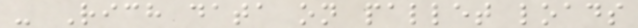- Rich data on pallet loads
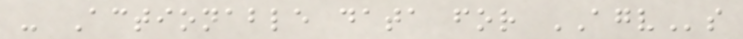- Actionable data for AGVs
